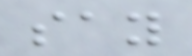say
